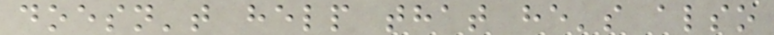doesn't help that he's also
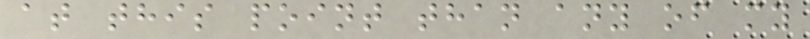at this point than any of my
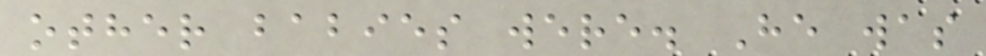other babies were. He was
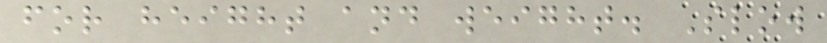for height and weight. Slow
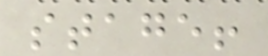stage!
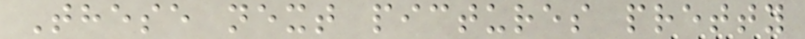These next pictures pretty
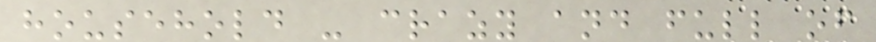household - crazy and full of
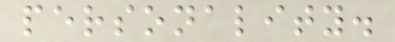personality.
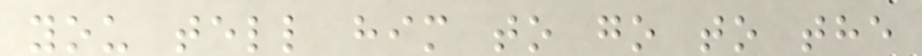you tell him to go to the
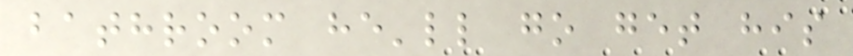bathroom he'll go get his
